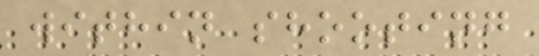within shooting
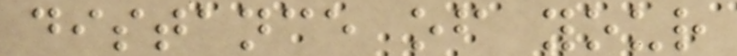distance of your
